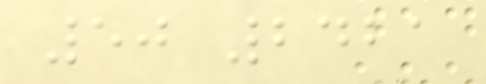50 2421
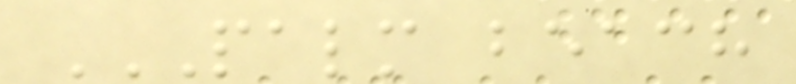PALM BEACH
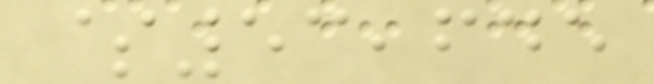$53,645
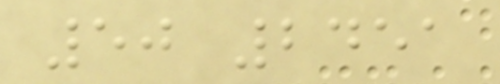50 2451
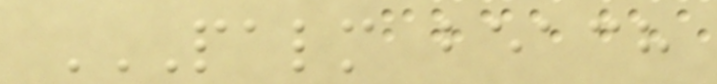PALM BEACH
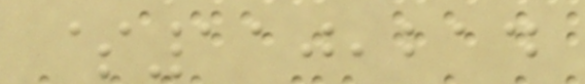$110,214
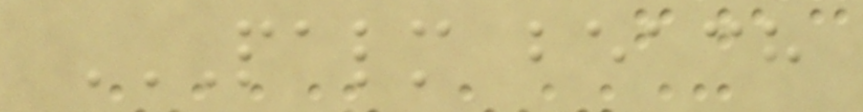PALM BEACH
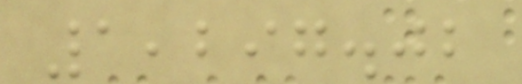1,297.02
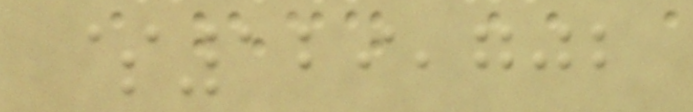$129,702
